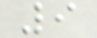9
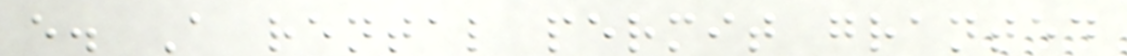e. A rental permit granted
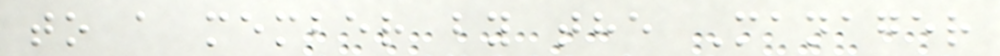to a member by the Manager
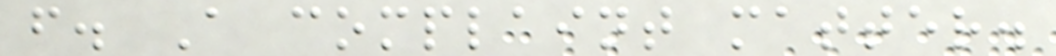f. A complaint matter.
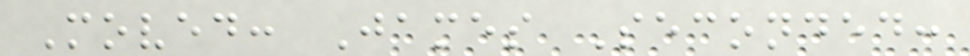Moved: James Seconded:
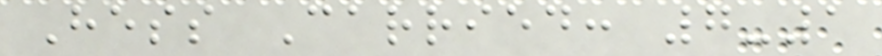Hess Carried: 7-1
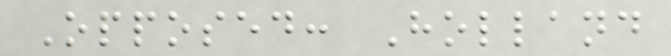Opposed: Holland
